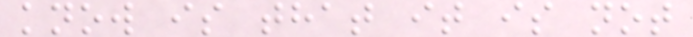know is that it is not
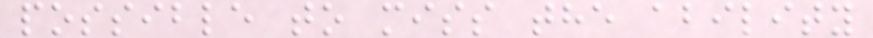possible to miss the ability
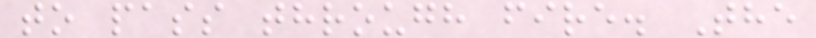to pass through fire. The
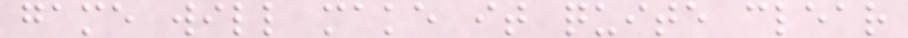game will make it quite clear
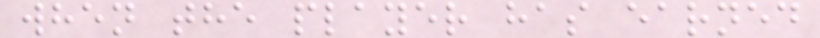when the player has earned
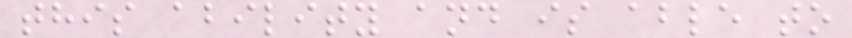this ability and is able to
